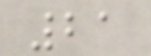21
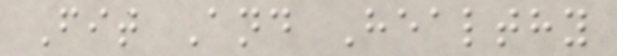Fit And Healthy
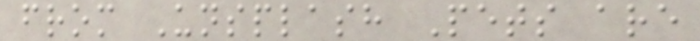from Unsplash Pets are
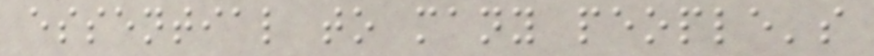essential to many people's
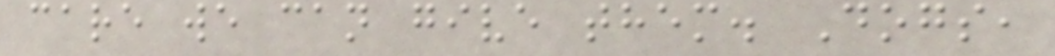care we can give them. Dogs,
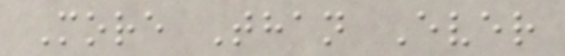More Than Ever
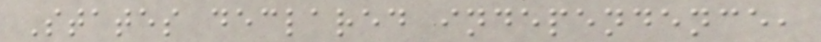States declared independence,
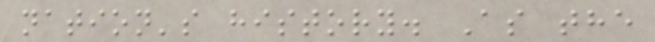nation's history. As the
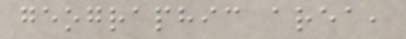geographic area,
